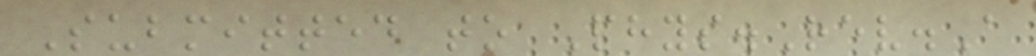Submitted to Phys.Rev.A
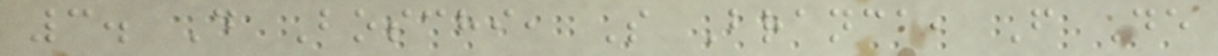3. D Boschi, S Branca, F De
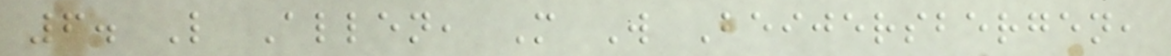6. L Allen, M W Beijersbergen,
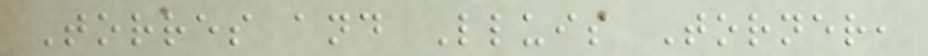Torres and Lluis Torner,
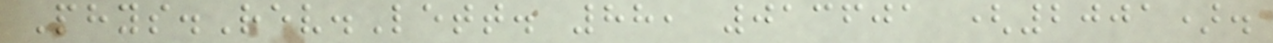Phys.Rev.Lett. 88, 013601 (2001).
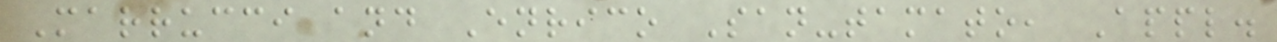Marrucci and Enrico San-tamato, Appl.
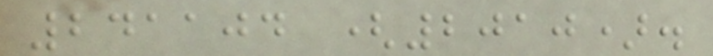241104 (2010).
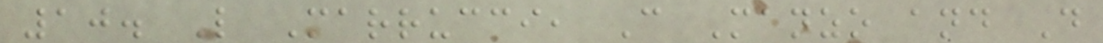10. L Marrucci, C Manzo and D
